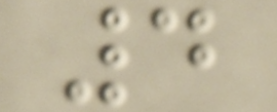4
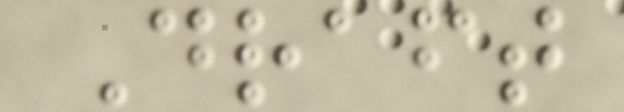Draft
